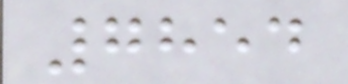7854
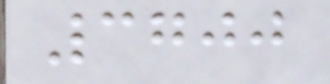3700
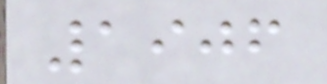1906
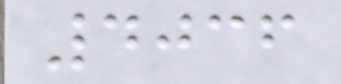4036
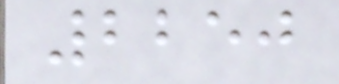2250
